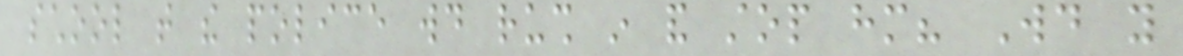school that the police would rush in and stop him? Would you
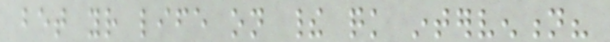bet your life on their quick intervention?
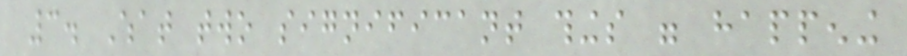3. What two significant things were happening
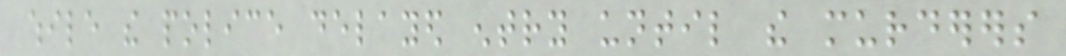while the police delayed entry until the murderers
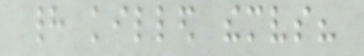had killed themselves?
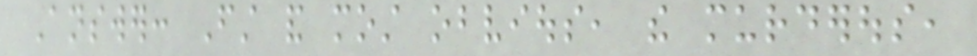Answer: First and most obvious, the murderous,
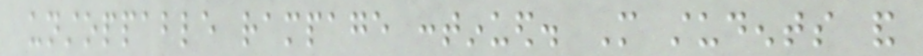unstoppable rampage continued. More students and
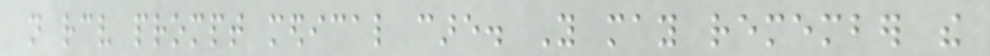not receive prompt medical care. You may remember the
